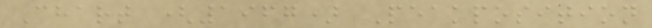Chart (1967) Peakposition
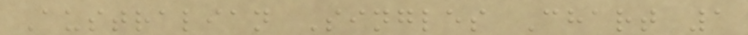Australian Singles Chart 1
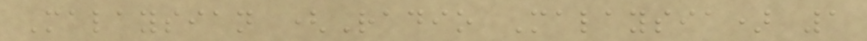Malaysian (Radio Malaysia) 1
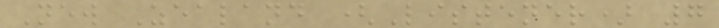New Zealand (Listener) 7
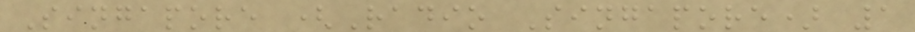Singapore (Radio Singapore) 1
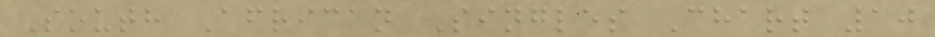South African Singles Chart 10
